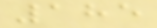185
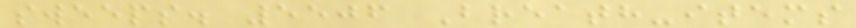sweeps. 5506 Breath-items
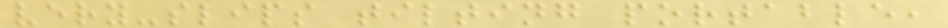very-slips tilting portable,
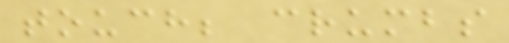touch; crumbs
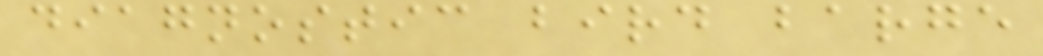diagnostic bird barge
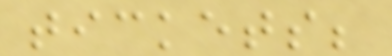tickets;
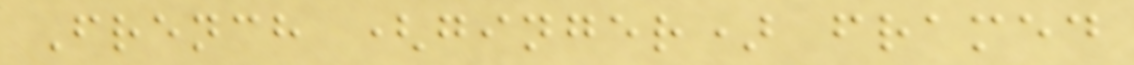French (ginger) framed
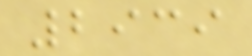2939
